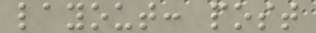layout: post
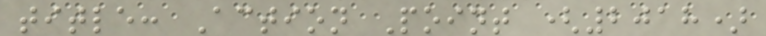title: Action Point (2018)
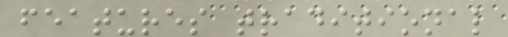features traditional
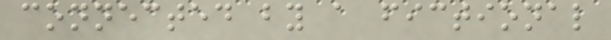connected by a fictional
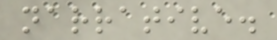narrative.
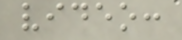video:
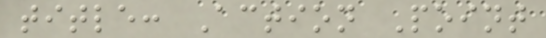title: Action Point
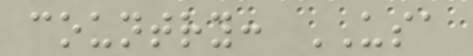country: USA
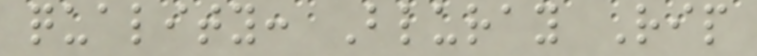quality: Bluray Rip
